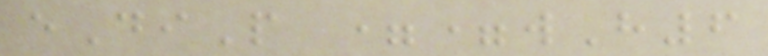eDiP ==wH6
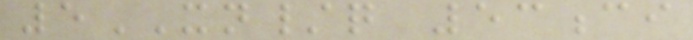5XN/q 53ci
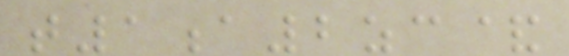t1a2zc&
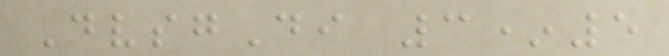DvsgDi 3*5
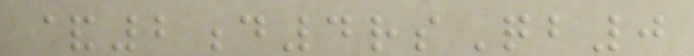&2d4rsQb0
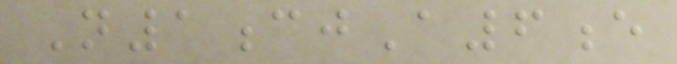N1cjA6e
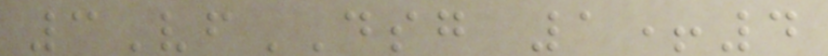3VfDSG 1+4
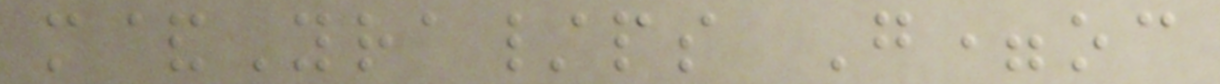m&Yra/ps G=oc
